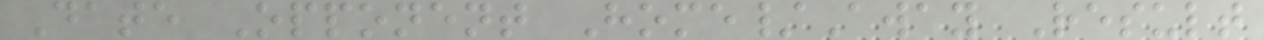Date Opponent Home/Away Result
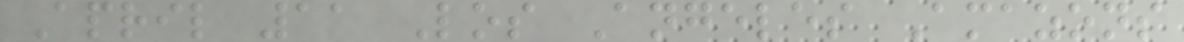April 11 Los Angeles Amazons
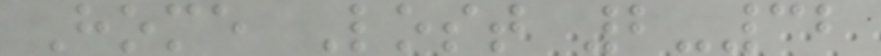Home Lost 2-32
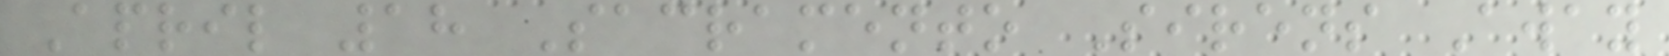April 18 Sacramento Sirens Away
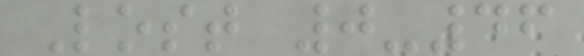Lost 0-46
